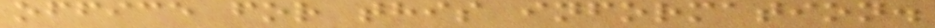office for this information.
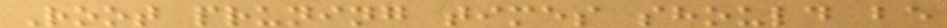Root pruning times should be
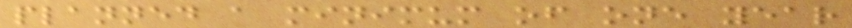planned a minimum of one year
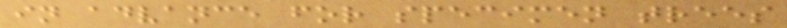in advance for specimen trees
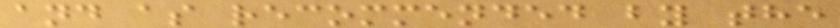and as recommended by the
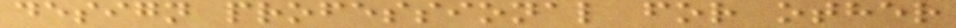design professional for other
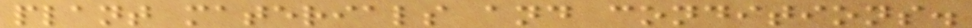plant materials and conditions.
